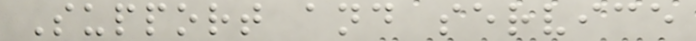Support and service
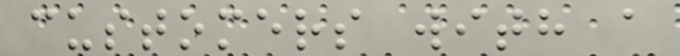customers with a
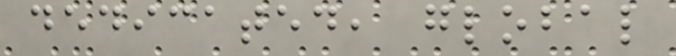dedicated, global
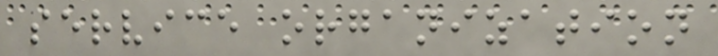service organization
